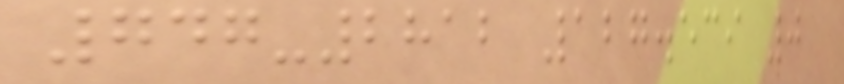747-2812 127.539 0
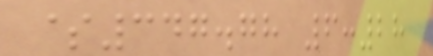$347.78 6:28
